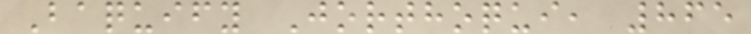Baquify Jorthoqui, 865
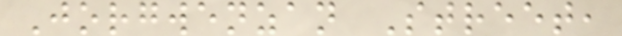Jorgwenzan Street,
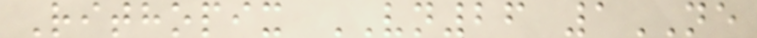Rithopix VN26 1NE
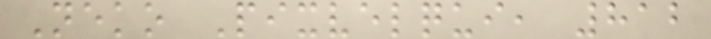Neko Pixvelqui, 812
